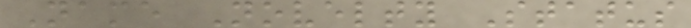Name Novelty Status
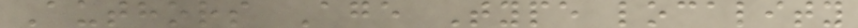Authors Age Type locality
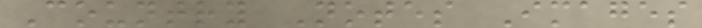Country Notes Images
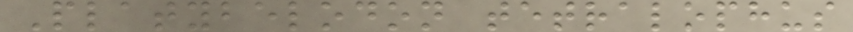Platybelodon tetralophus
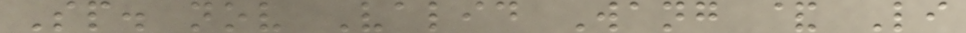Sp. nov Valid Wang & Li
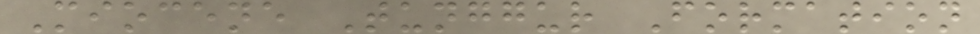Miocene Tunggur Formation
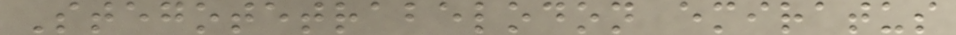Stegotetrabelodon emiratus
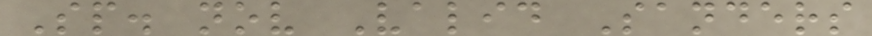Sp. nov Valid Sanders
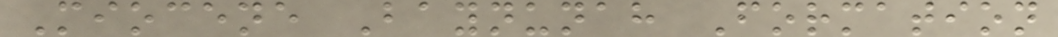Miocene Baynunah Formation
